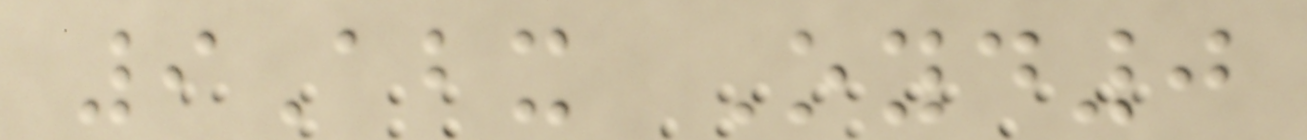9Abx Oyd0
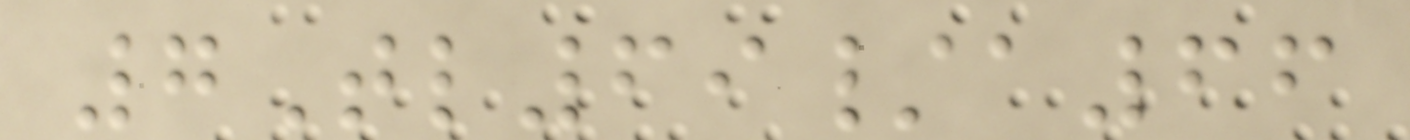7Tl69/a66
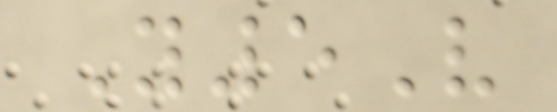Y5V
